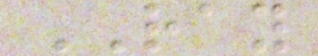RAY
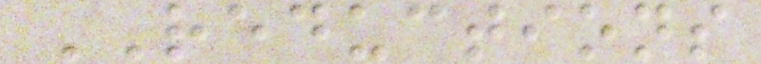REDUCTIONS
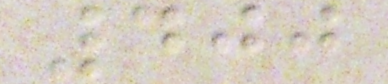400
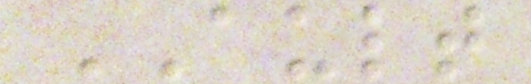AULT
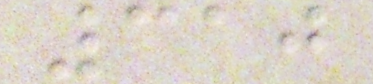310
